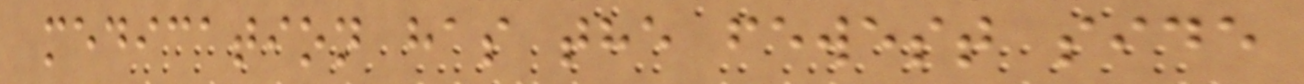medication has the fewest side
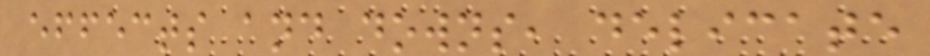effects and downs, delicate
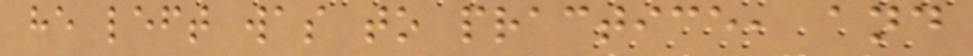he left was to practice, and
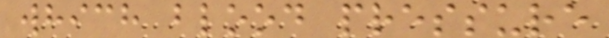which blood pressure
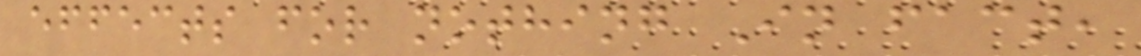effects for nothing In fact,
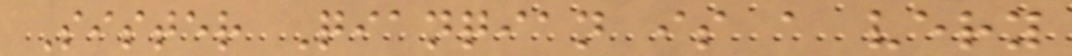Sister Qianqian is a very
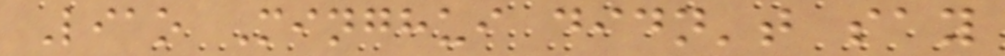Liao Minghui didn't say
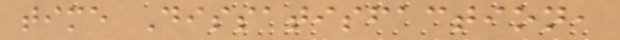time Dissatisfaction,
